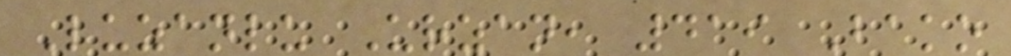Luzanlu Urzan, 419 Bako
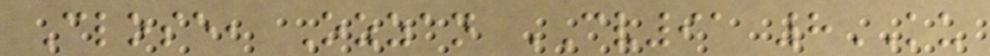Close, Ozzan CV91 8KU
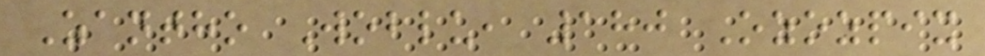Zantho Woblu, 180 Ozozpix
